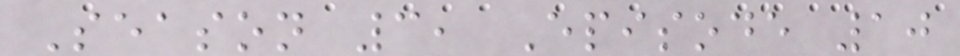Season 3, Episode 10
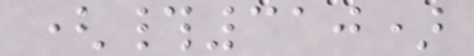(#310)
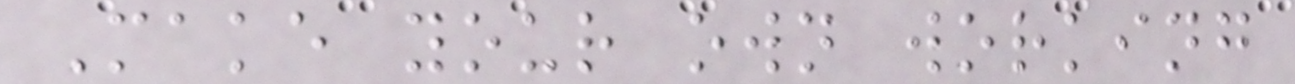Make your own working
